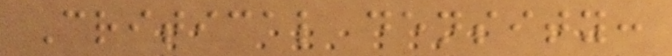Critical density:
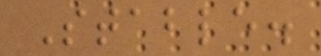Stable.
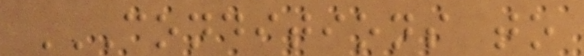CONDITIONS TO
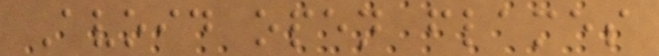Avoid open flames
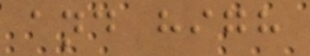and high
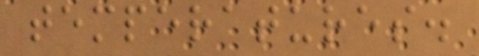temperatures.
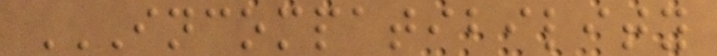INCOMPATIBILITY
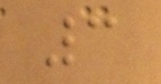3
